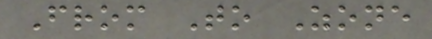From To Zone
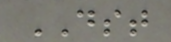DST
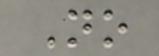No
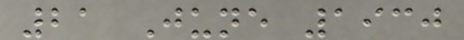21 June 1930
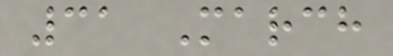31 March
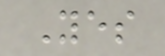Yes
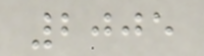2005
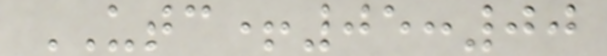UTC+05:00
